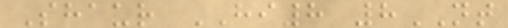Shaur HI8 8NT
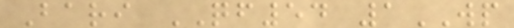Bari QF54 1WP
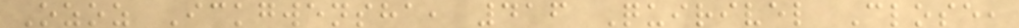Ozoz Ickgwensha, 416 Quirivel Close,
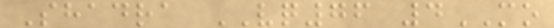Shadra VQ76 4MO
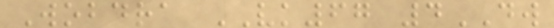Wobdra VK67 4DW
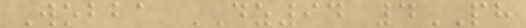Wobba DZ94 4PH
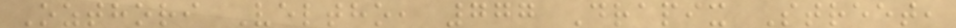Ozthori Veltho, 777 Drapix Street,
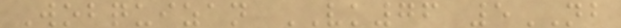Wobquizan VK76 5NB
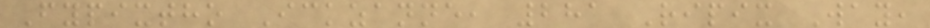Fypixtho Ickzanne, 281 Ripix Way,
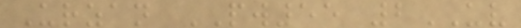Urzan PW55 2UV
